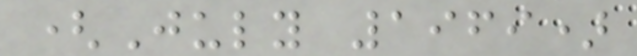(July 1969)
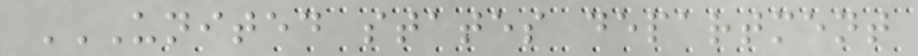UNITED STATES DEPARTMENT
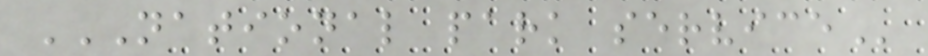NATIONAL PARK SERVICE
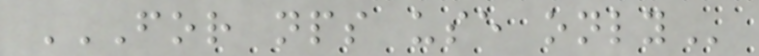FOR NPS USE ONLY
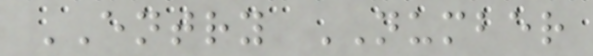ENTRY NUMBER
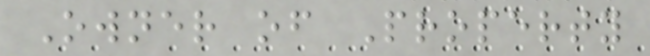Owner of Property
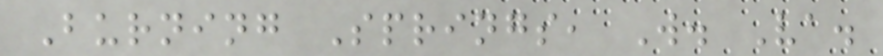Burning Springs, W. Va.
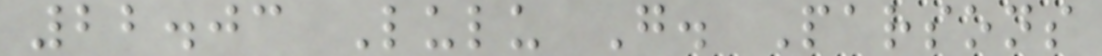22.03 Lulu G. Parsons
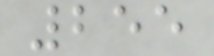255
